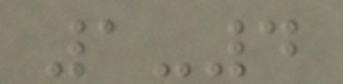1-4
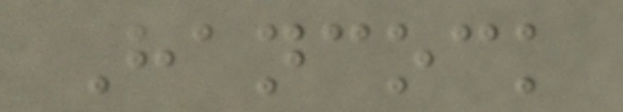Hancock
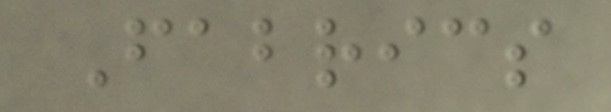Fabrics
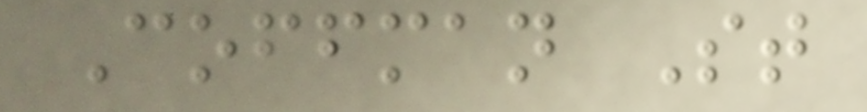Coffman St
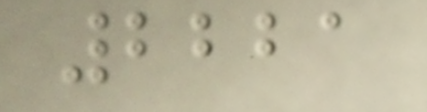2221
